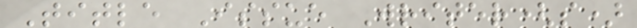Title Issue Writer(s)
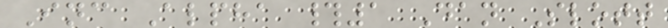Inc Alpha #1 Dan Slott
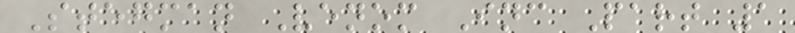Stegman Venom Inc Part 1
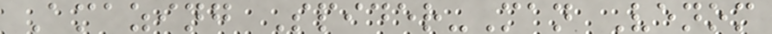Amazing Spider-Man Venom
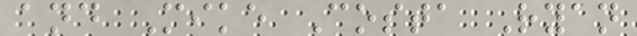and Mike Costa Ryan
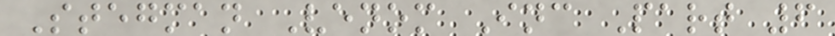Stegman Venom Inc Part 6
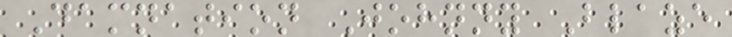Damnation Johnny Blaze
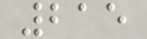215
